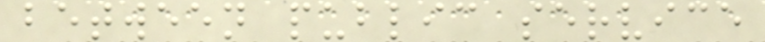between public service
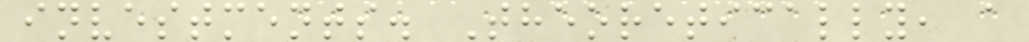investments. Theoretically, a
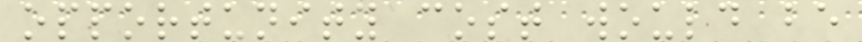opportunity cost would be
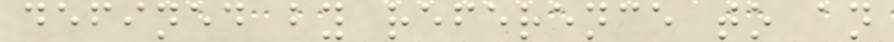defined by reference to an
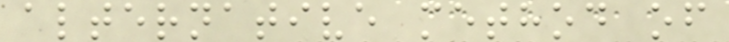alternative method of
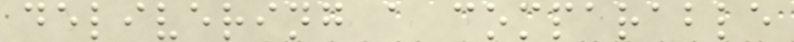delivering a comparable
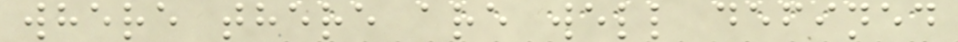where there are well defined
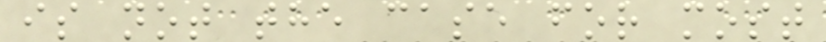is not the case for most
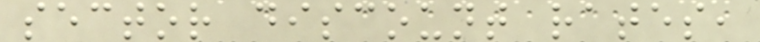sector discount rates,
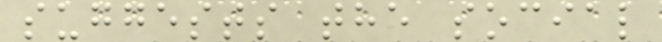suggests the social
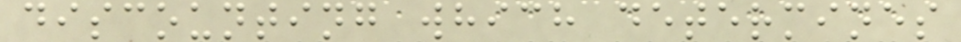discounting which determines
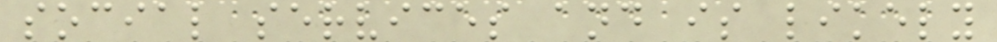social services and is likely
